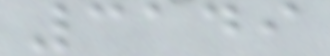3149
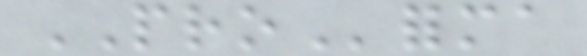PROforma
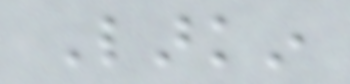Larkin
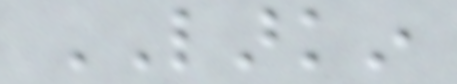LARKIN
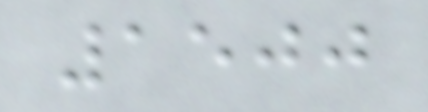1500
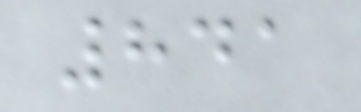841
